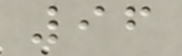96
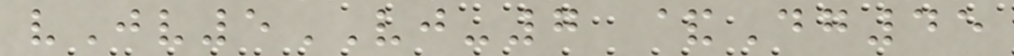vJv5VJ-7 &Dg45
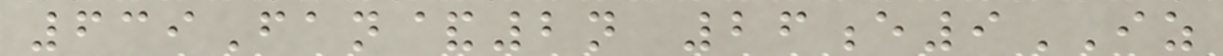639Fan&2n 26e9IZ
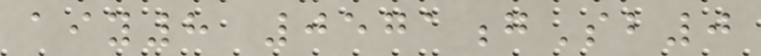aiy8 0571gSb0
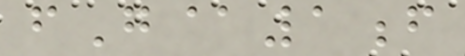fG@1f
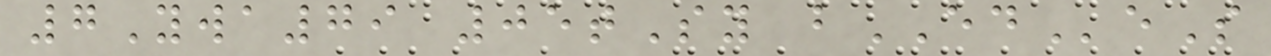7Ywa79 05tSy bEDeS
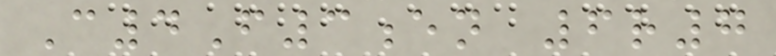C4F3en 6r7
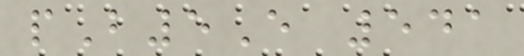pB5E 541
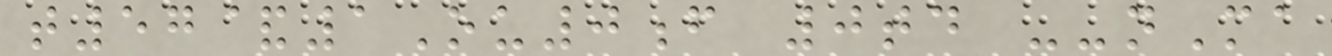t57&1Ou0f 0td --nMa
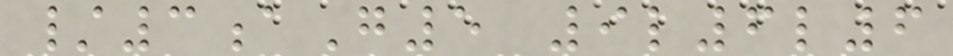/3aG5 9l6l6
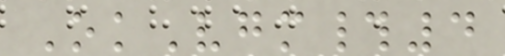OkVgm#4
